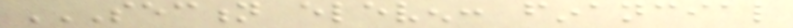SECTION ELEVEN: FINANCIAL
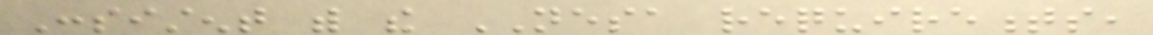Consistent with the NESA requirements,
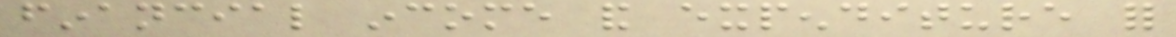financial income and expenditure for
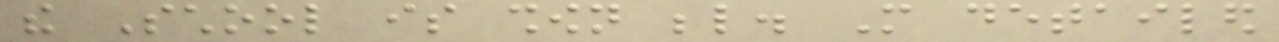the School is shown below. More detailed
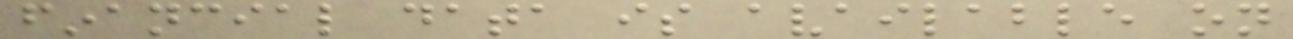financial data is available on
